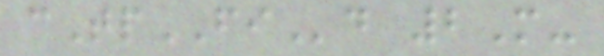cTpFId 2M-
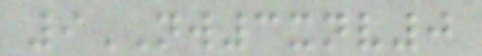9NW3xnv0
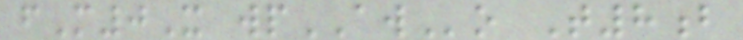fM0X wpAWo T8b
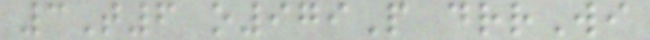3T6 o979P drrWi
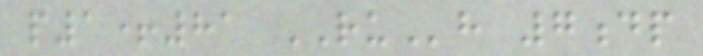p1+81 RUh 7dp
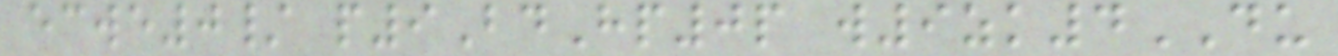ecwe0/ p9BdHp0p w9zk4DU
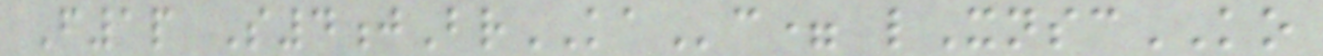F1p S4jBrKAc= lXnscKO
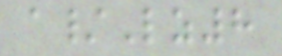a/Lz8
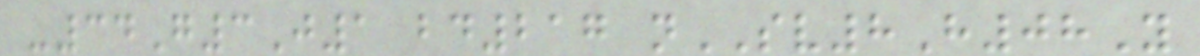-34G3J1 bd217 nSV8H08Y
